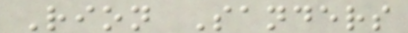Rion Sanders
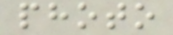photo
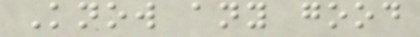Know any good
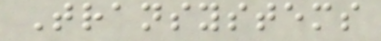Transystems
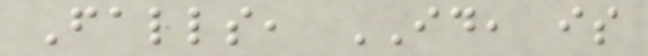Falls, ID, is
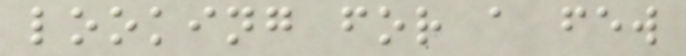looking for a few
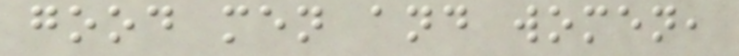good men and women,
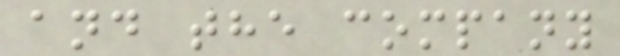and the company
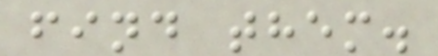find them.
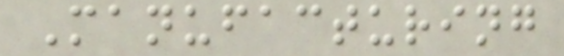Manufacturing
